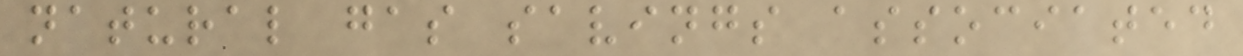natural gas savings associated
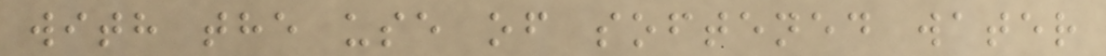with the use of softened water
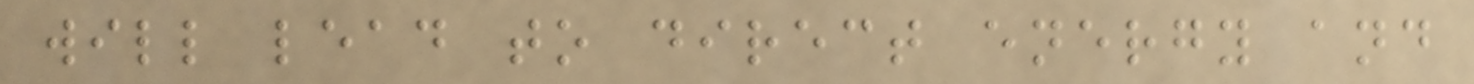will lead to direct energy and
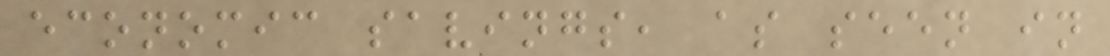economic savings, as seen in
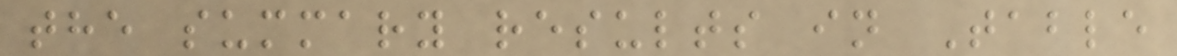the summary results in Table
